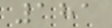181
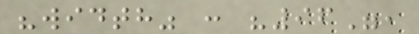"width" : "96",
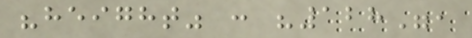"height" : "128",
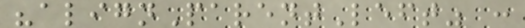"alignParentLeft" :
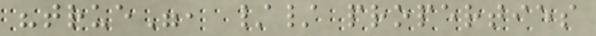"true", // properties
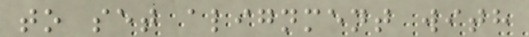to set alignment with
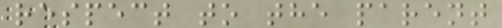respect to the parent
